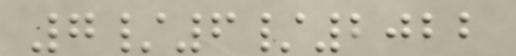7/6/2022
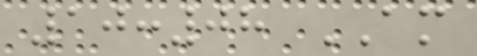10:08 AM
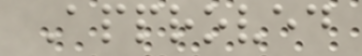Approved
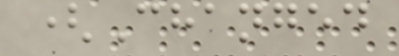(Changed
